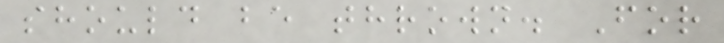should be thrown. For
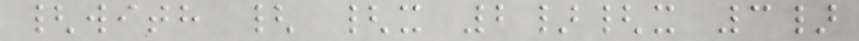{with { {x 2}{x 3}
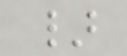}
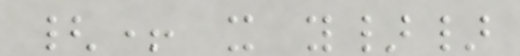{+ x y}}
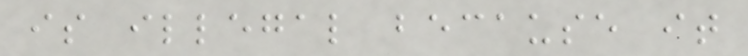is illegal because it
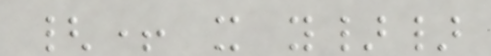{+ x y}}
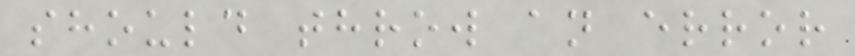should throw an error
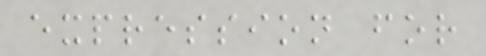expression for
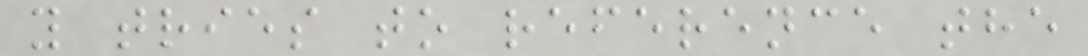y tries to reference the
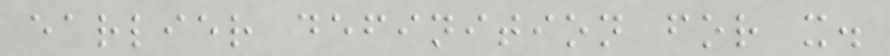earlier definition for x.
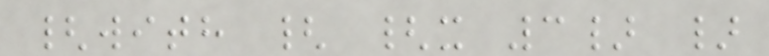{with { {x 3} }
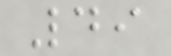49
